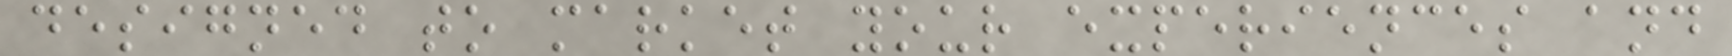designed to market your experiences and
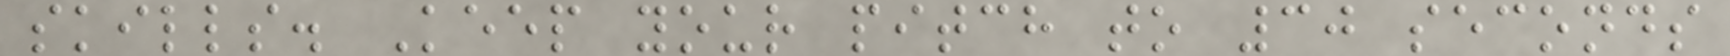skills. Keep your pitch to 30 seconds
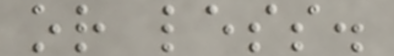or less.
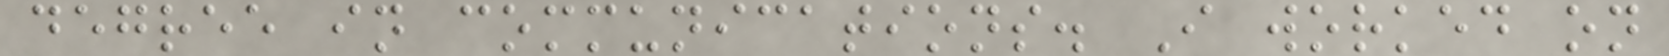degree in communications. I worked on
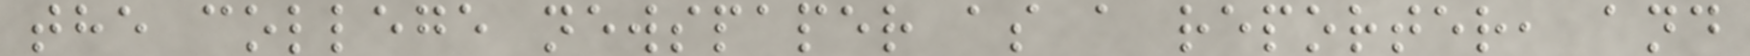the college newspaper as a reporter, and
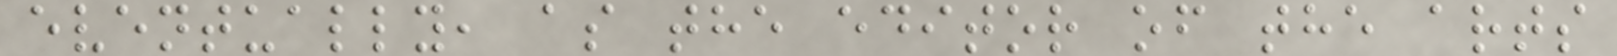eventually, as the editor of the arts
